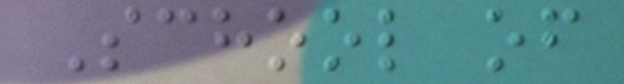School of
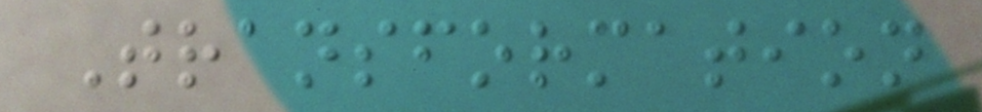Transformation
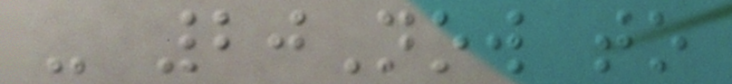- 20Now to
